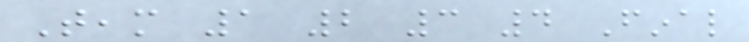Team 1 2 3 4 Final
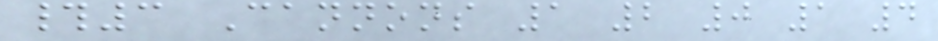#3 Cannons 1 2 0 1 4
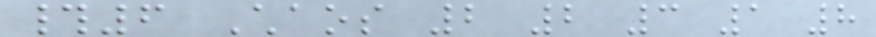#6 Chaos 2 2 3 1 8
